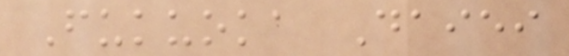Fukuoka Daiei
